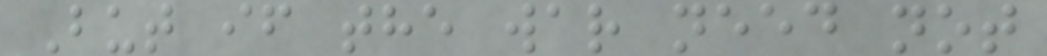But if the war need not
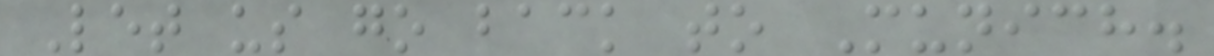Let us go back to Munich.
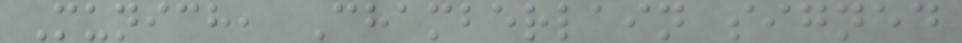Munich, Chamberlain signed
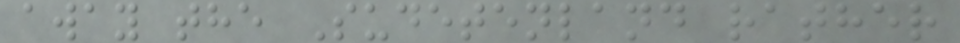away the Sudetenland rather
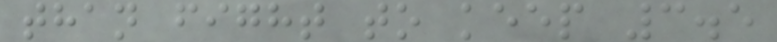than fight to keep 3.5
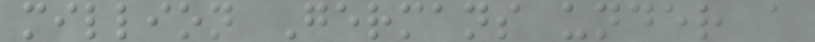million Germans under a
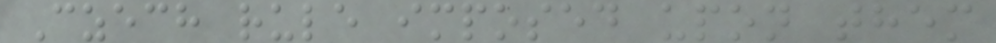Czech rule imposed upon them
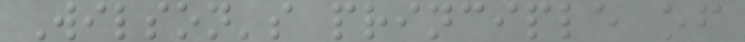Wilson's principle of
